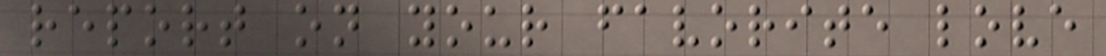report on your favorite love
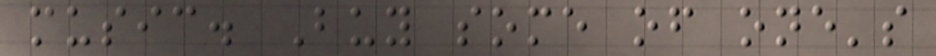music. Buy some of one's
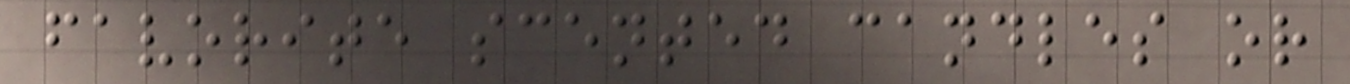favorite scented candles or
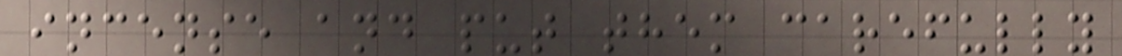incense and put them carefully
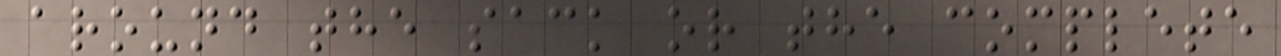around the sack or the complete
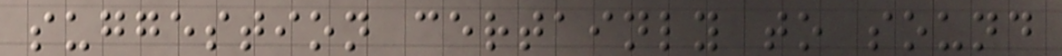suggestion certainly to sound
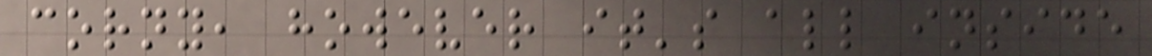corny, however it's all inside
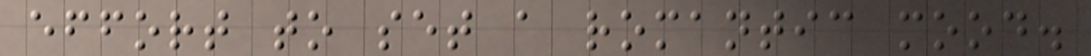effort to set a romantic mood.
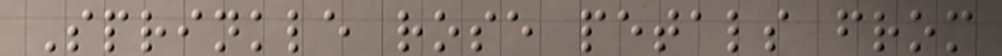Sprinkle rose petals from
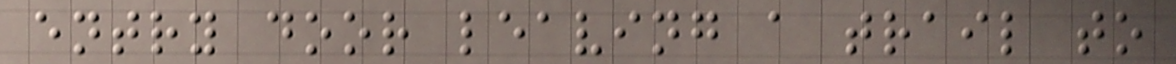entry door leaving a trail to
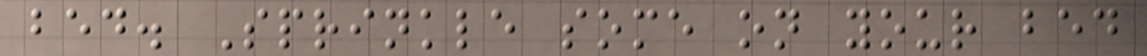bed. Sprinkle some on your bed
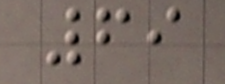69
